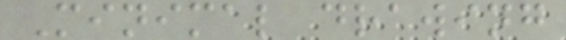Minimal drawing
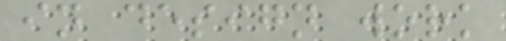in design work
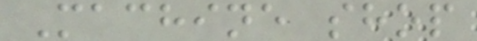Machine shop
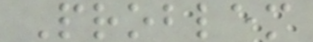Problem
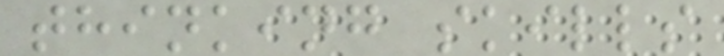thinking skills
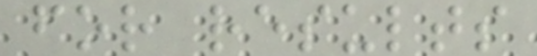for results
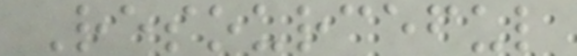Resourceful
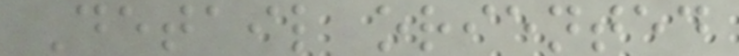Detail oriented
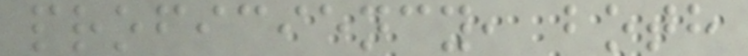proficiency, both
